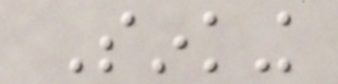Sinking
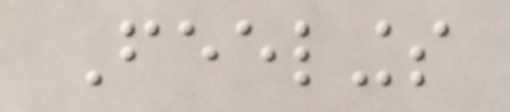Feelings
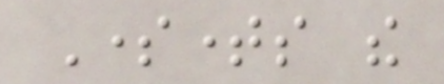Sometimes the
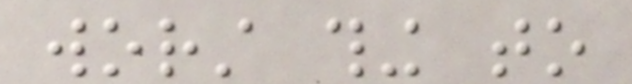worst thing to
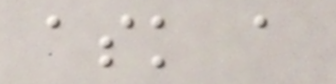ask a
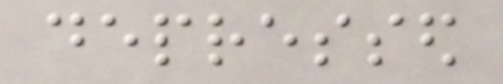depressed
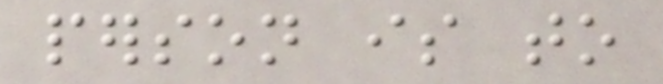person is to
